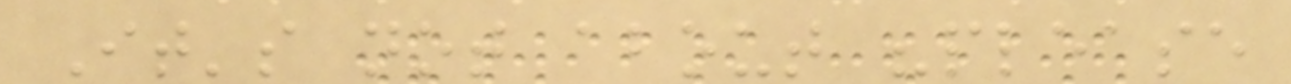It's not about "please
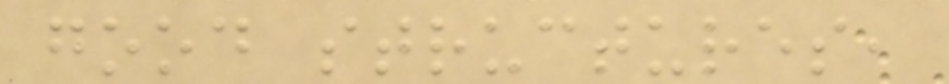good structures,
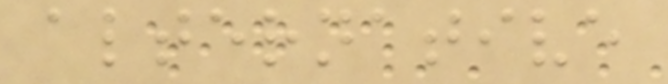alternative
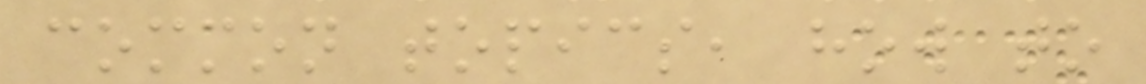common topics, how to
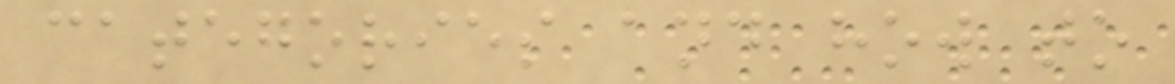categories and how to
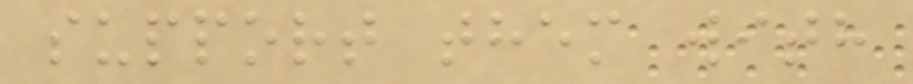support them with
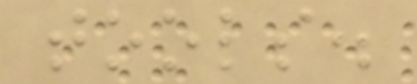tools.
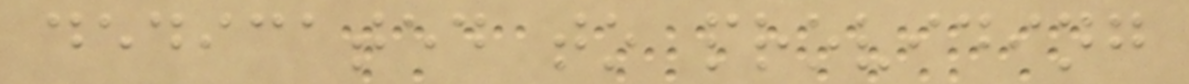dedicated to providing
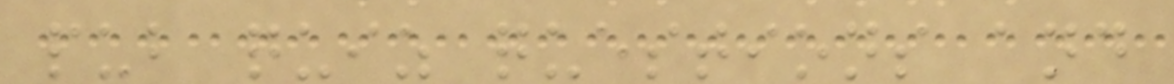pub quiz questions and
